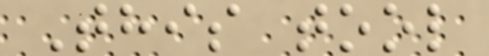This tool
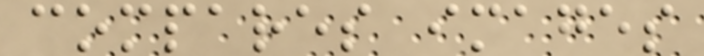compares images
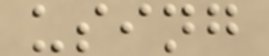using
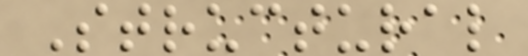Structural
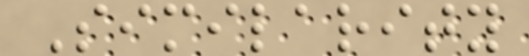Similarity
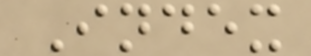Index
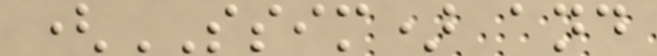(SSIM) and
